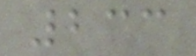233
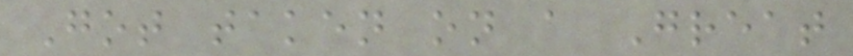Got taken on a Great
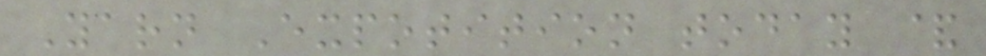Yarn Expotition today &
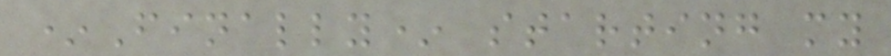*Finally* starting my
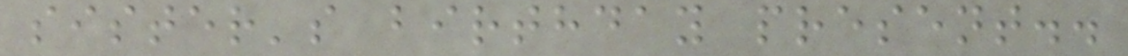sister's birthday present..
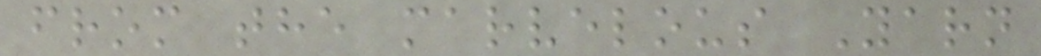from the marvelous Yarn
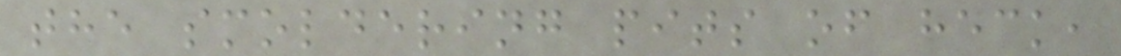the smoldering pits of heck,
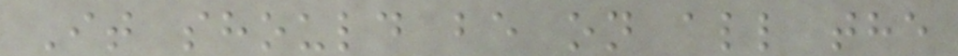It should be on all the
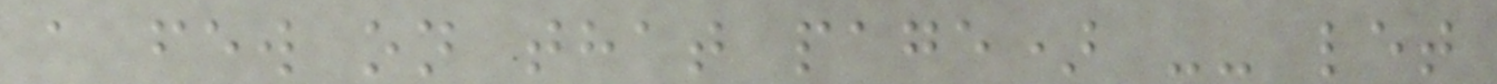a few on that page) -- let
